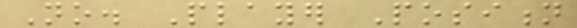No. Player Position
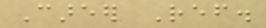Career Ref.
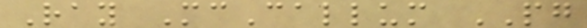Ray McCallum PG
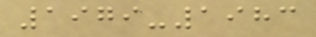1979-1983
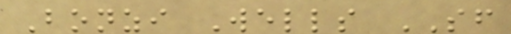Bonzi Wells SF
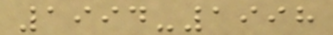1994-1998
